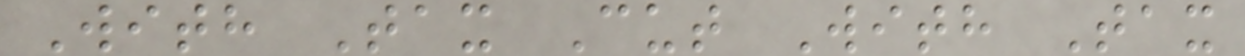With Tax Cut With Tax
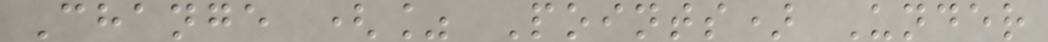Change (% Points) Under
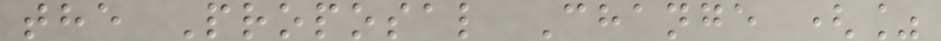the Proposal Change (%
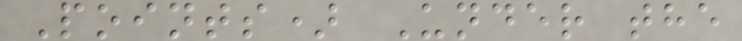Points) Under the
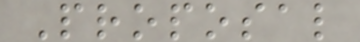Proposal
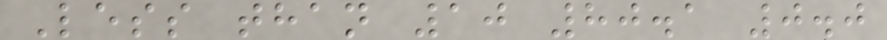Less than 10 80.1 0.0
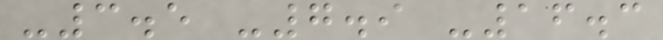-3.5 -7.9 -16.3
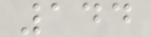144
